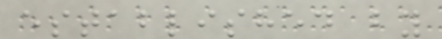established by
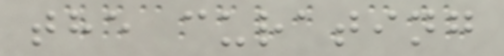the curating
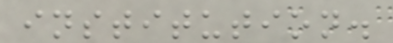institution.
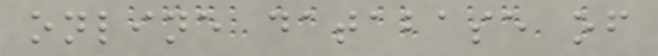online database of
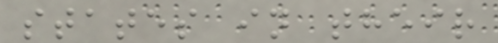states in their
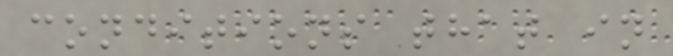conditions that in
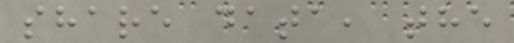share data, the
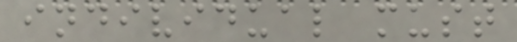individual must
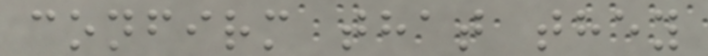confirm that they
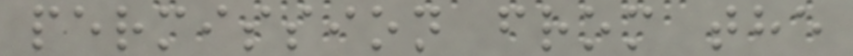permission from the
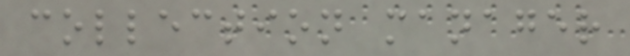collection manager
